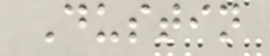Dustin
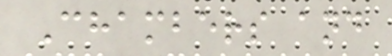Chambers and
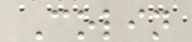Colin
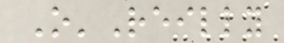O'Reilly
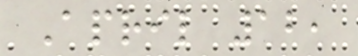April 12,
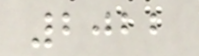2022
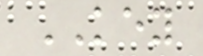KEY
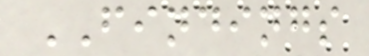FINDINGS
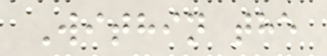Within the
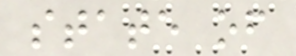state of
